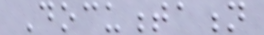Documentation
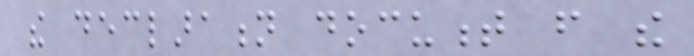the declaration document from the
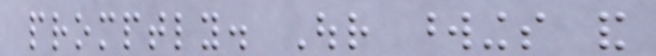promptly. Our wordings and
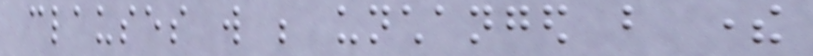clauses will be unchanged but there
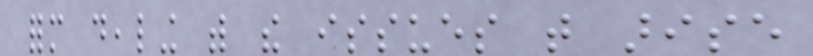form dealing with the issues that arise
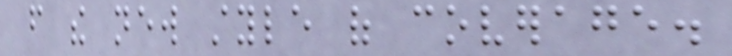from the new style of coverage.
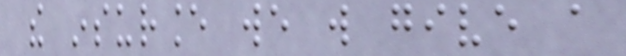the insurance we will give a
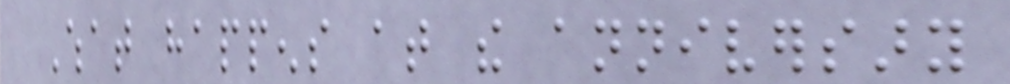What happens at the anniversary
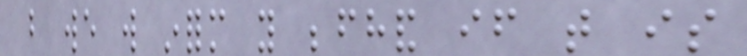but we will inform you beforehand if that is
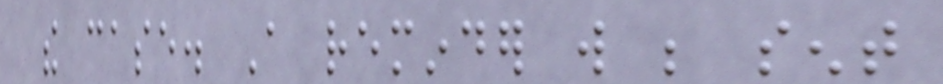the case. A reminder will be sent
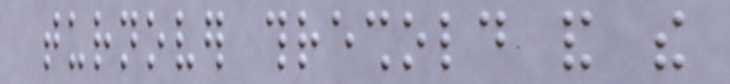turnover threshold and the
